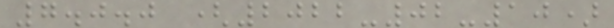7.0.0 (2022-02-10)
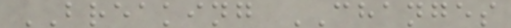BREAKING CHANGES
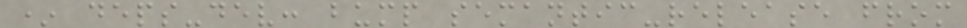* deps-dev: bump semantic-release from
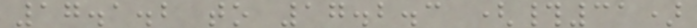17.1.2 to 17.2.3 (#31)
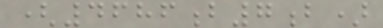(4686b7b)
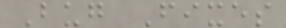Bug Fixes
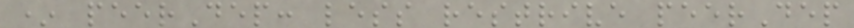* peerDep: less restrive peerDep
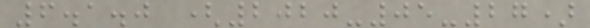6.1.0 (2020-05-27)
